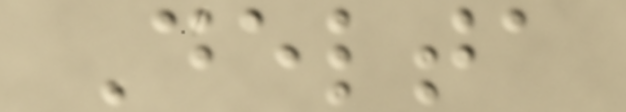Delta
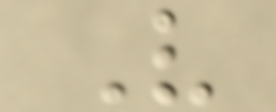V
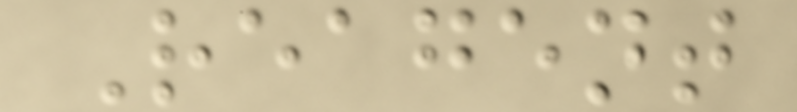Reagent
